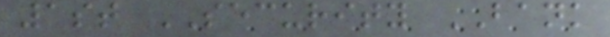1st SECURITY BANK
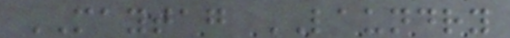MAYTAG LAUNDRY
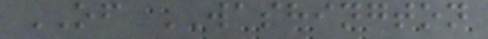OF WASHINGTON
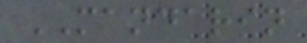MANDARIN
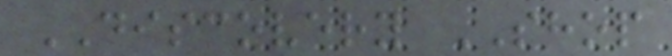DISCOVERY SHOP
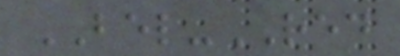BEL-RED
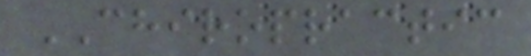CHIROPRACTIC
